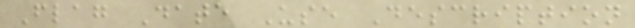Flag Date Use Description
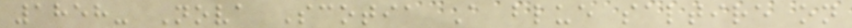1858- Nova Scotia A blue saltire on
